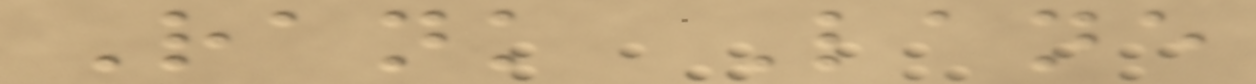Rank Lane
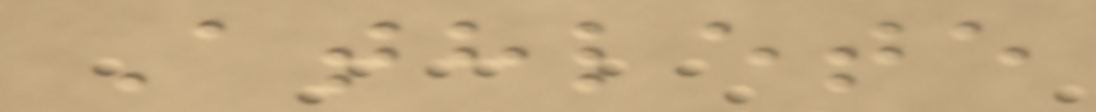Athlete
